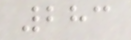283
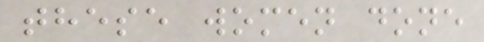these women done
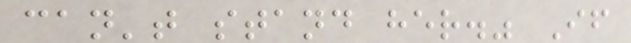can't stand her." If
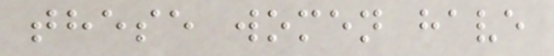these women have
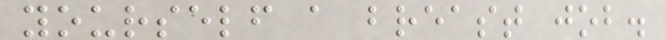yourself a breast job.
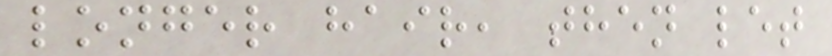longer hair, then let
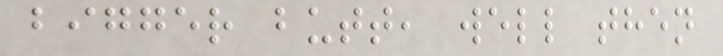bigger butt, well then
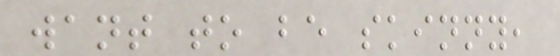want to be skinny,
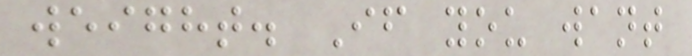weight. If you want
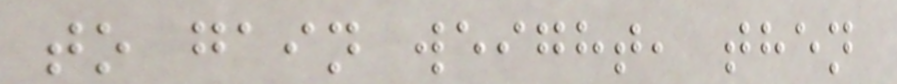to gain weight, then
